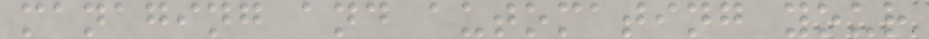managing and automating your
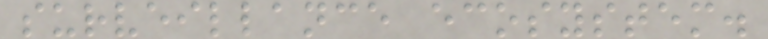surveillance ecosystem.
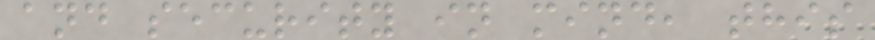and security in mind, this
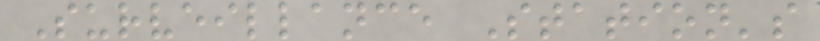Surveillance Station's
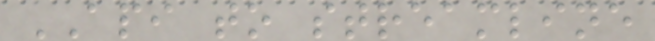API to streamline
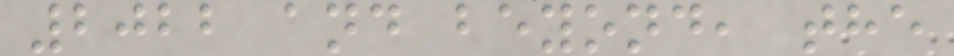2022 and beyond, the
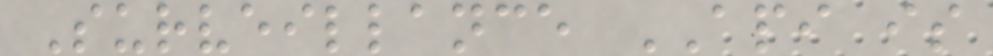Surveillance API is
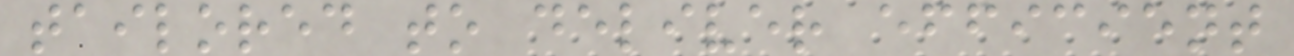tailored to deliver efficient
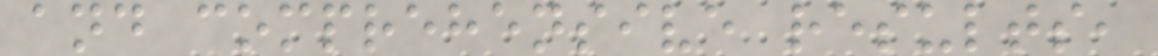and comprehensive results,
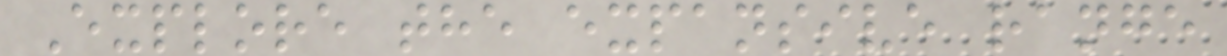Explore the expansive range
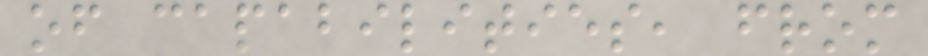of capabilities, from
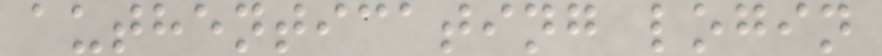authenticating login
